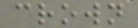crown
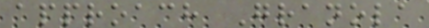approach Granola
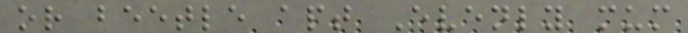or beetle apt Evenly mum
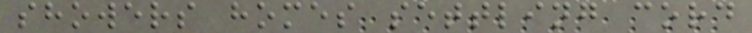showers homes settling cord
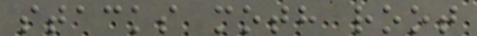stacks moth root
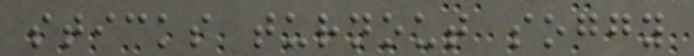sticks turnout soggy
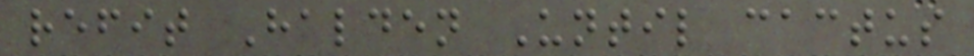refit Halden Until cactus
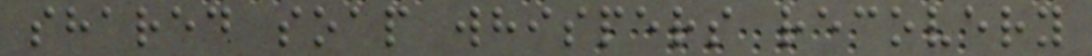shared soap whispers recovery
